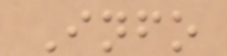Info
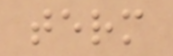term
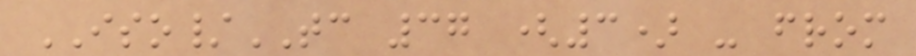ISO/TC 37 (3) - from
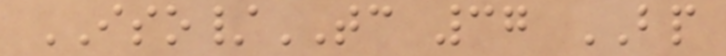ISO/TC 37 BP
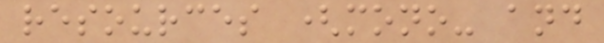resources (mono- and
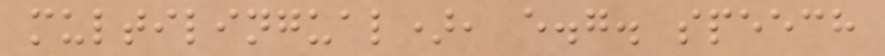multilingual), e.g. speech
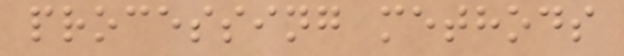processing methods
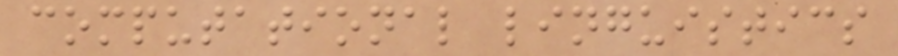computational linguistics
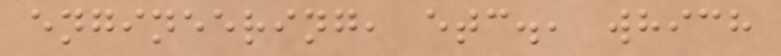engineering, etc., which
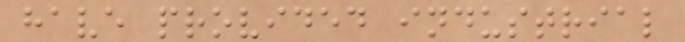have provided industrial
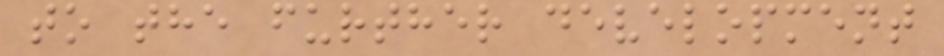to the further development
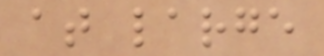at large
